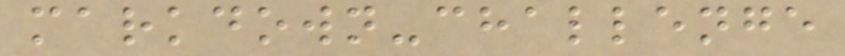markdown-challenge
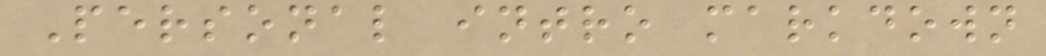Personal intro markdown
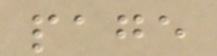page
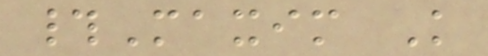#Maxim K
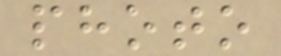photo
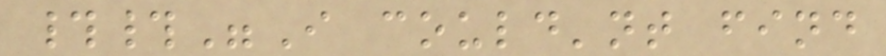##"I could'nt find
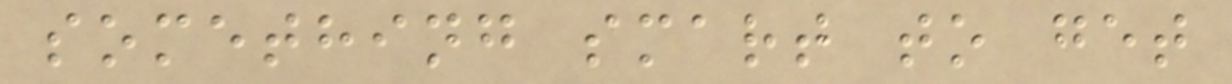something smart to get
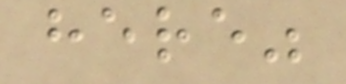here"
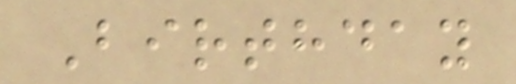Birthday
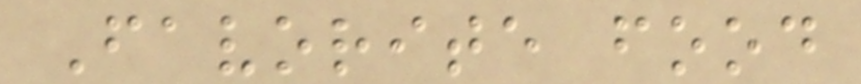Favorite food
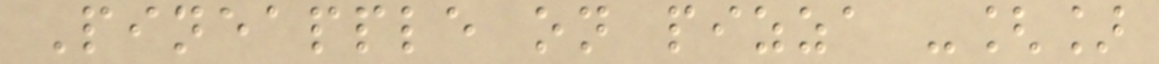Pineapple on pizza -[]
